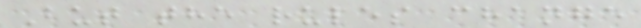But the rules change
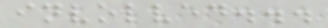involved...
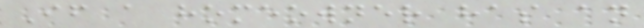If a homeowner has an
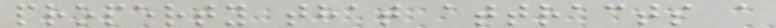property that attracts a
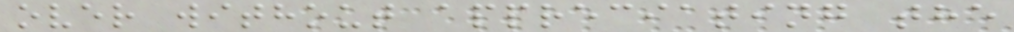over without appreciating the
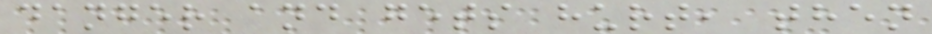danger and gets hurt, then
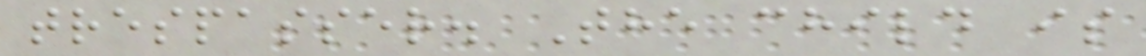trespasser. The child is
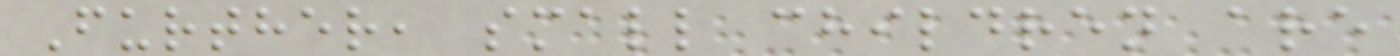Further, small children are
